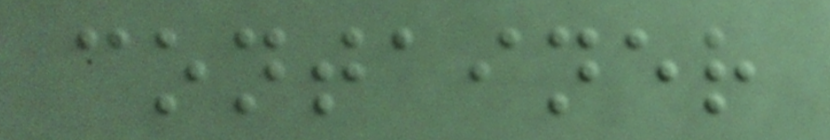container
